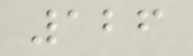126
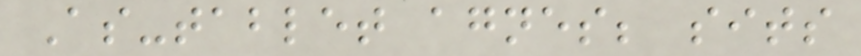As-tablet agnes; sits
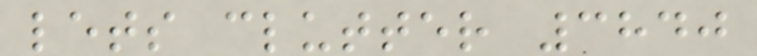lets clutter 3840
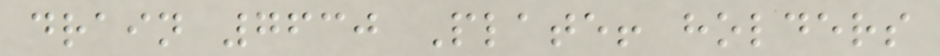drain 7630 Plate! holders
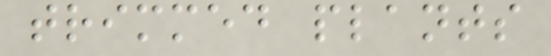trimmed plants
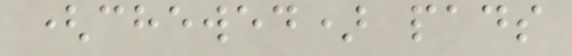(chewed) pads
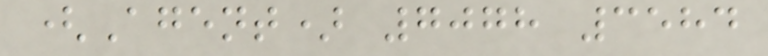(Agent) 7078 3584
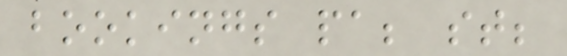bookings pa; st;
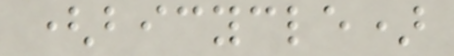(bicycle)
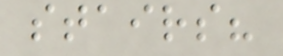stairs?
